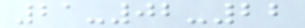21-02-22
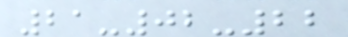21-02-22
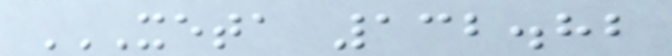XETA 132.82
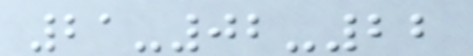21-02-22
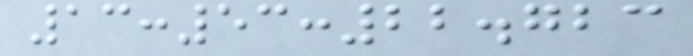13:53:22.723
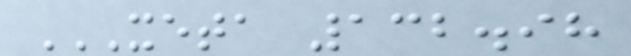XETA 132.98
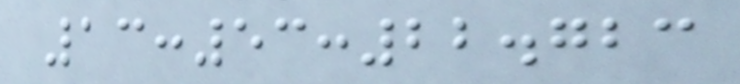13:53:22.723
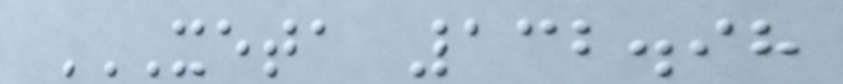XETA 132.98
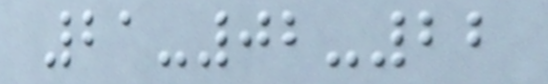21-02-22
